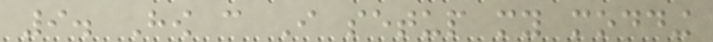9. How can I setup my modding
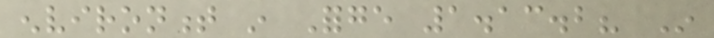environment in Forge 1.13.2? In
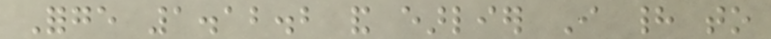Forge 1.12.2 and earlier I had to
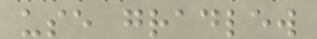use gradlew
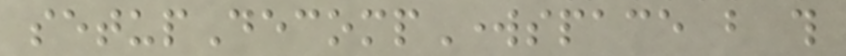setupDecompWorkspace but this
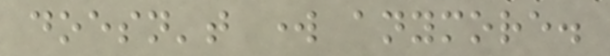doesn't work anymore.
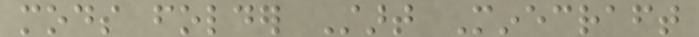mods folder Start Minecraft
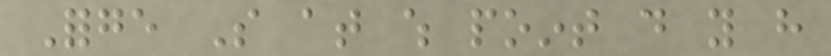Forge So at which point do you have
